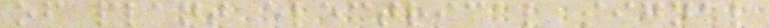of plant electrical signal
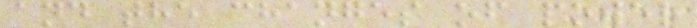and the changes of power
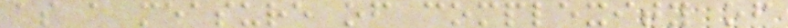as a measure of complexity of
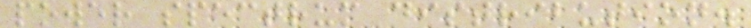power spectrum distribution.
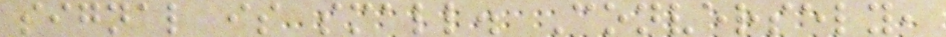signal is small. Conversely,
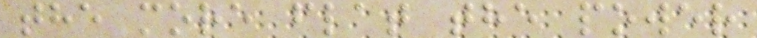the more flat the power
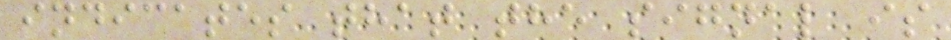indicates that the signal is
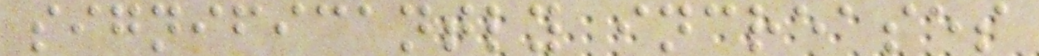significantly increases
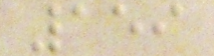159
